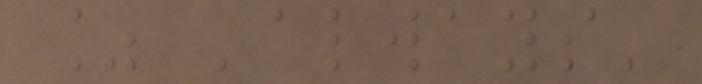% 'always'
